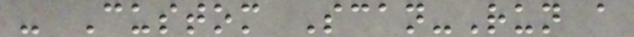- Custom Scan-Run a
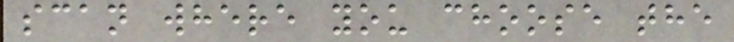scan where you choose the
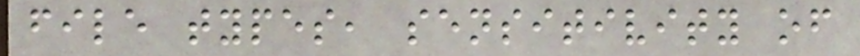file types, sensitivity of
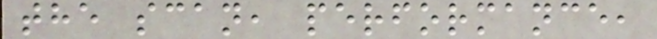the scan, performance,
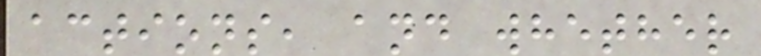actions, and whether
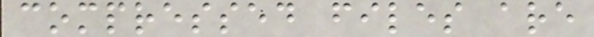compressed files are
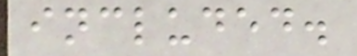included.
